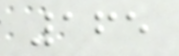165
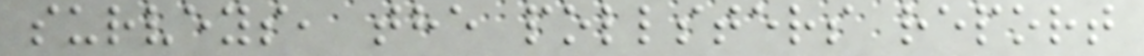surveys, the pollsters report
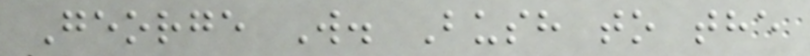George W. Bush to the
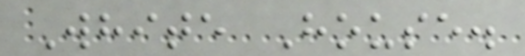White House.
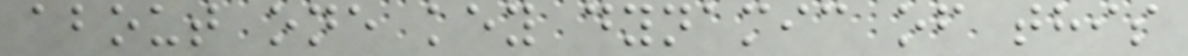about one key dynamic of this
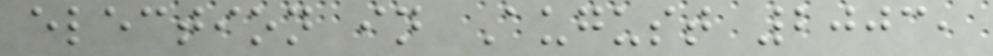election in August 2003,
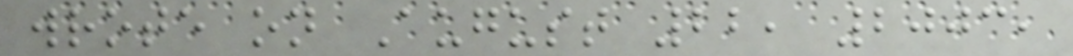wrote on August 22, 2003,
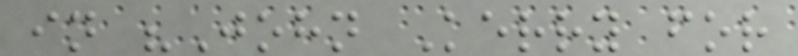in "John Kerry for
